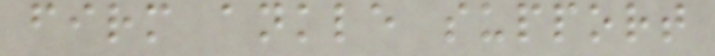firm ankle support
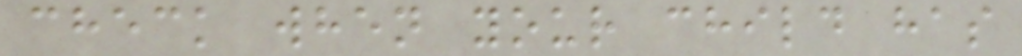check when your child has
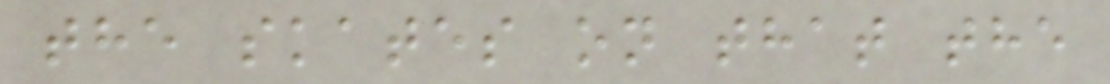the skates on that the
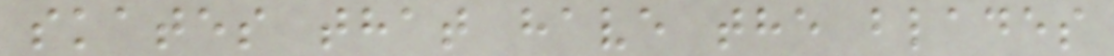skates that have the blades
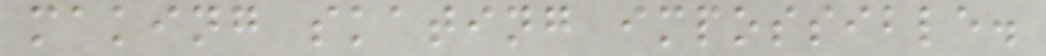making skating impossible.
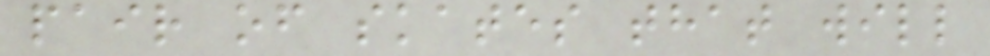pair of skates that will
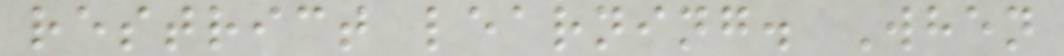restrict learning. When
